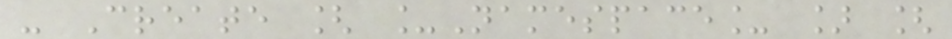- Create [ _Namespace_ ] [
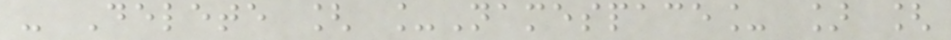- Delete [ _Namespace_ ] [
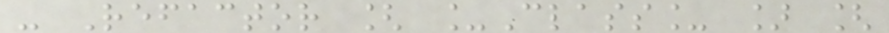- Refactor [ _Class_ ] [
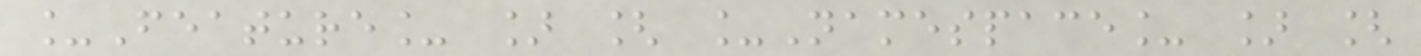_Feature_ ] [ _Namespace_ ] [
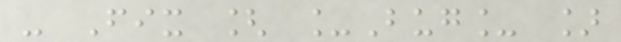- Fix [ _Bug_ ]
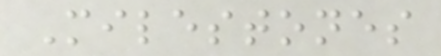Milestones
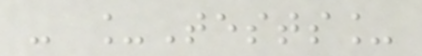- _Tests_
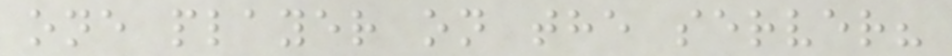one player on the server?
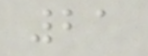21
